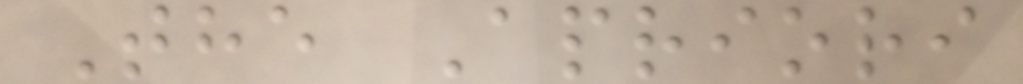The Apriori
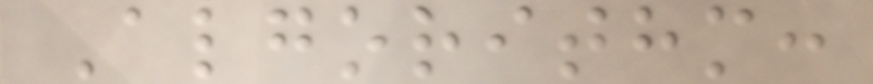Algorithm:
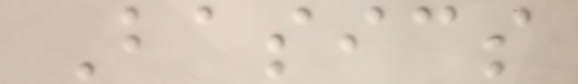Basics
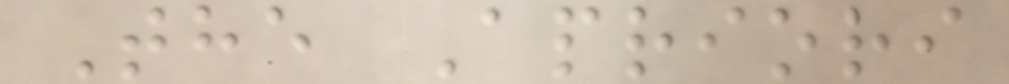The Apriori
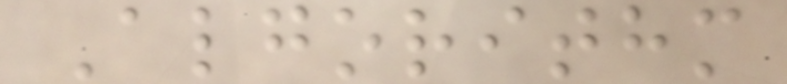Algorithm
